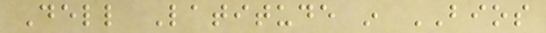Dell Latitude in BIOS
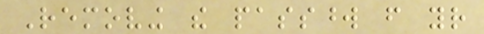Removing the password from your
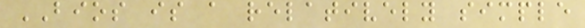BIOS is a relatively simple
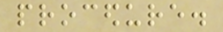procedure.
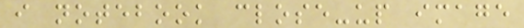i notebook close-up image
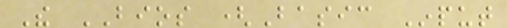The BIOS (Basic Input
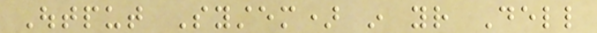Output System) in your Dell
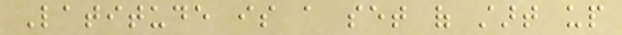Latitude is a set of start up
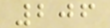206
